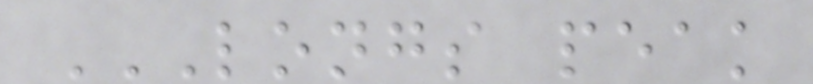LONGS PEAK
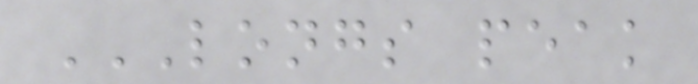LONGS PEAK
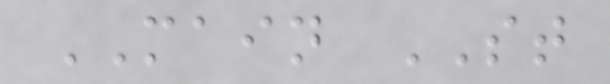MAIN ST
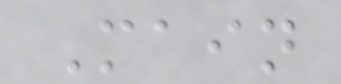Main
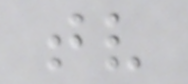tv
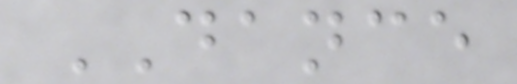DANCE
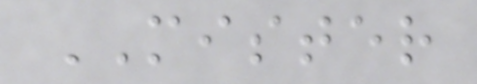MISTER
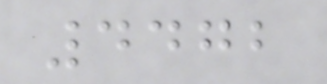4472
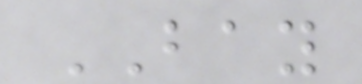BAY
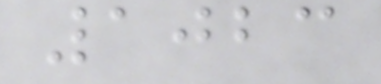1023
